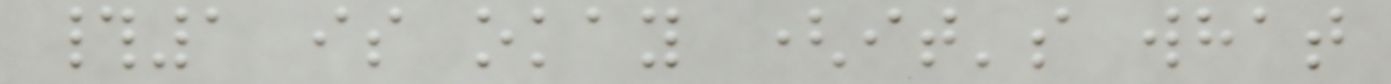#1 is okay (it's what
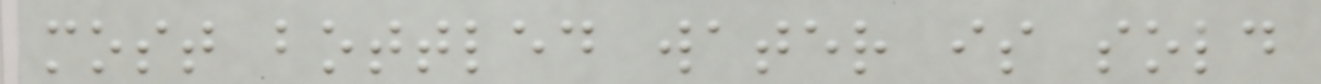most bottled water is sold
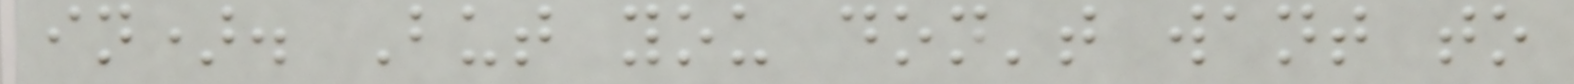in). But you don't want to
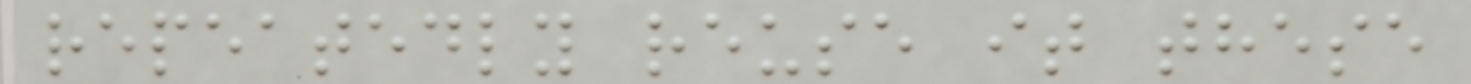repeatedly reuse it these
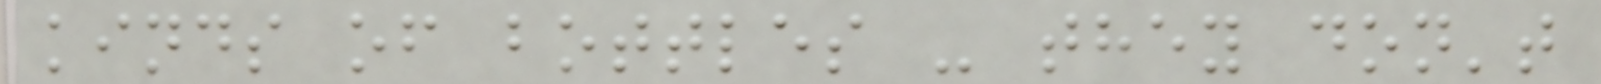kinds of bottles - they don't
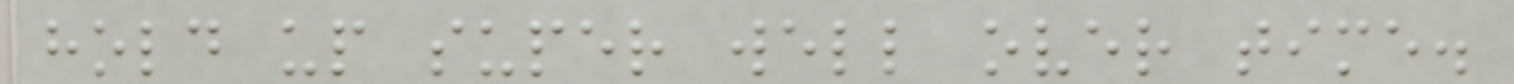hold up super well over time.
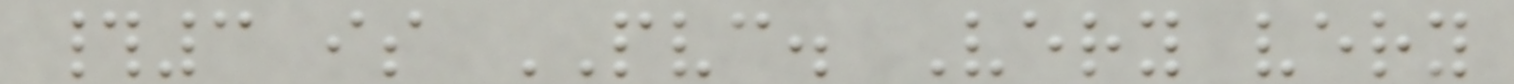#3 is PVC. Very very
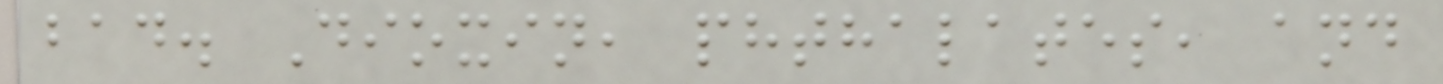bad. Dioxin, phthalates, and
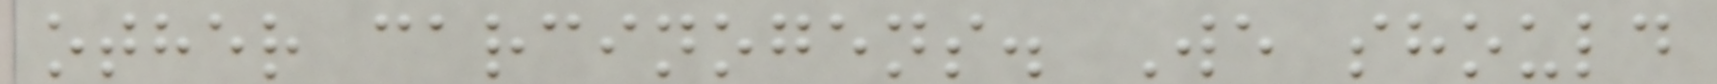other carcinogens. We should
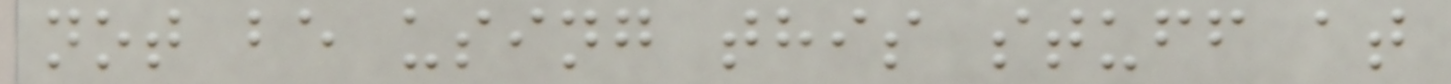not be using this stuff at
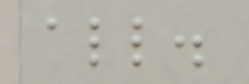all.
